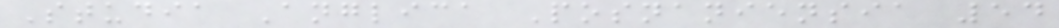Studia Anglica Posnaniensia 54
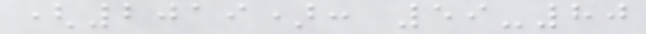(2019): 59-80
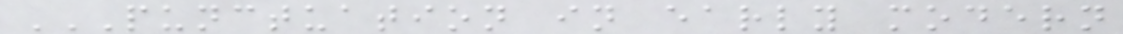PUNCTUATION IN EARLY MODERN
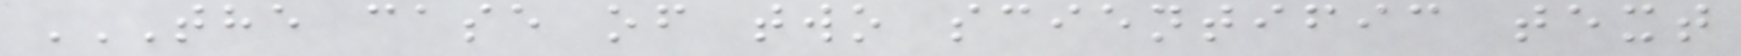THE CASE OF TWO SCIENTIFIC TEXT
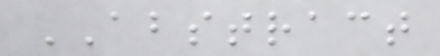ABSTRACT
